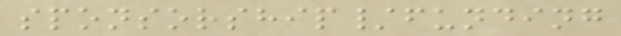sponsorship/funding
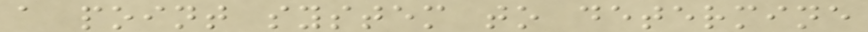a point system to determine
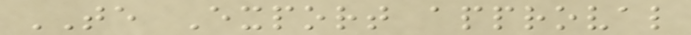TE Export approval
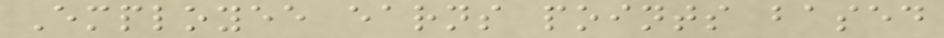Employee earns points based
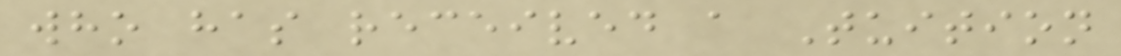who has received a Tuition
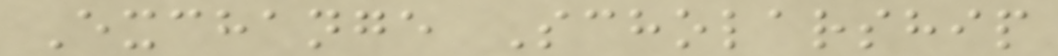Exchange Scholarship
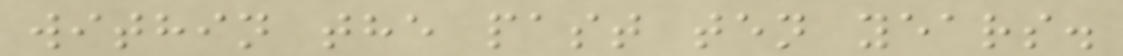within the past ten years.
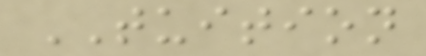TUITION
